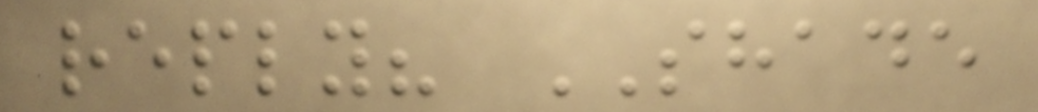reply? SHADE
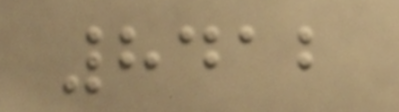8412
